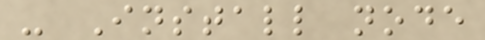- Install node
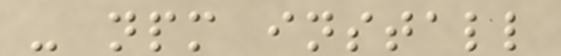- npm install
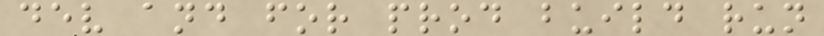dev and for prod build run
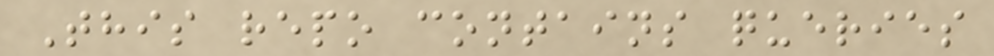This repo contains queries
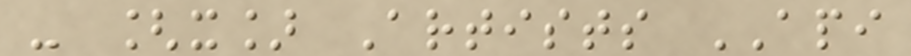- [x] Artists API
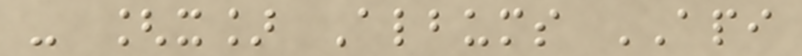- [x] Albums API
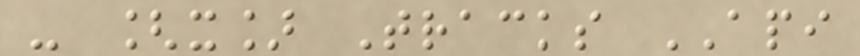- [x] Tracks API
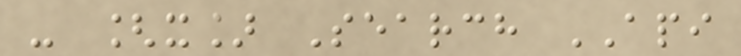- [x] Search API
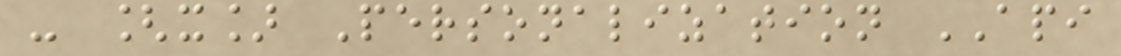- [x] Personalization API
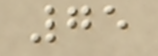75
